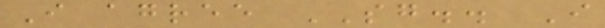I agree SG.. I
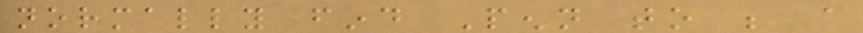normally find Penn to be a
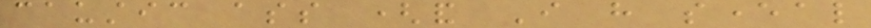caustic ass (and I have several
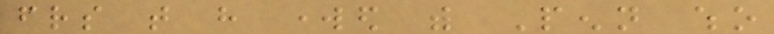friends that have worked with Penn who
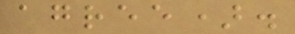agree).
